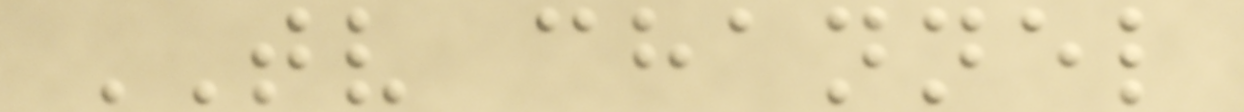TV channel
